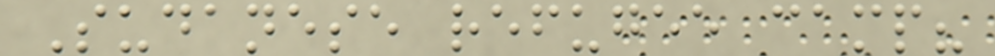Sudanese refugee camp?
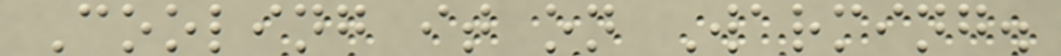Cooling it on Warming.
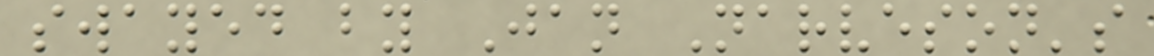swayed by Jan Narveson's
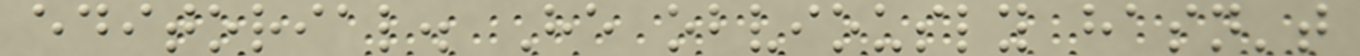editorial. He obviously hasn't
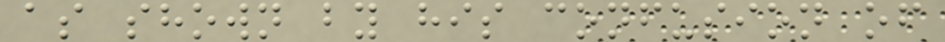as shown by his confusion of
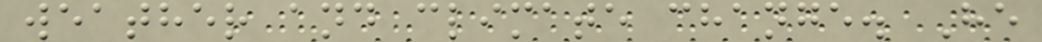weather and climate change. He
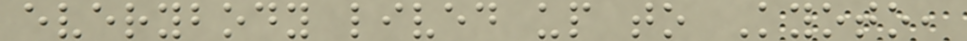everybody lived up to Kyoto,
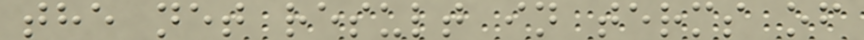the net result in terms of
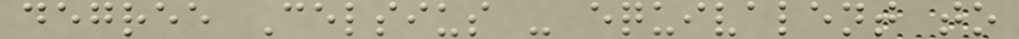degree Celsius - equivalent to
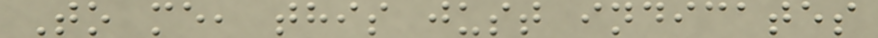To me, this just indicates
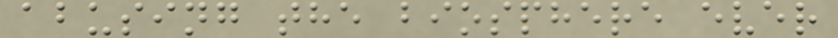abusing the biosphere ever
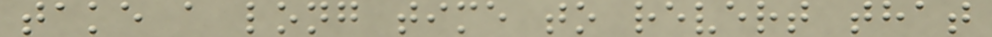take a long time to revert that
